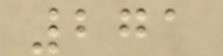271
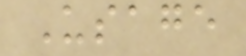Usage
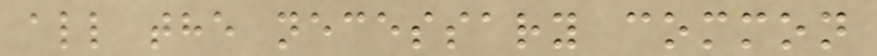all the necessary common
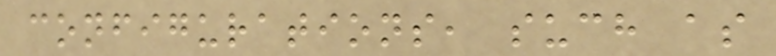configurations, such as
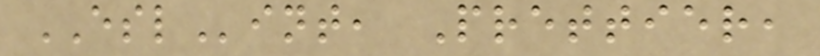ESLint, Prettier,
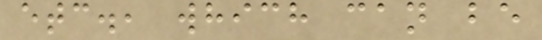etc., which can be
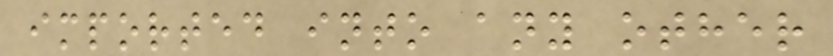imported into any other
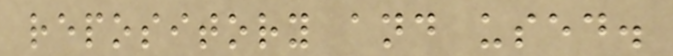repository and used.
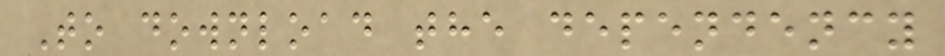To download the dependency
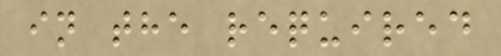in the required
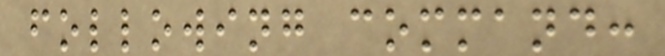following command:
